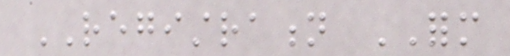REGISTRATION FORM
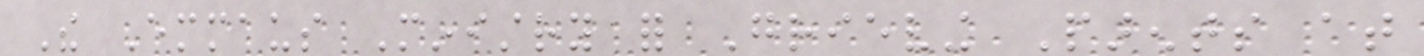The Emmaus Ministry for Grieving Parents at
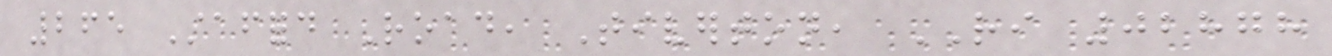265 Stafford Road, Tiverton, RI 02878
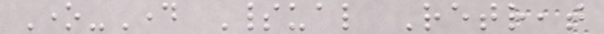One-Day Spiritual Retreat
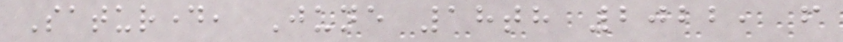Saturday, June 18th 2022, from
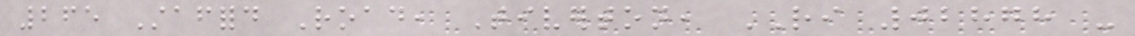265 Stafford Road, Tiverton, RI 02878 -
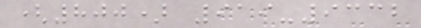(800) 919-9332
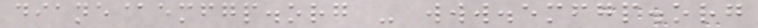diane@emfgp.org - www.emfgp.org
